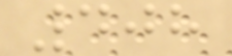408
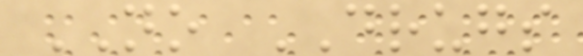NO DRUGS
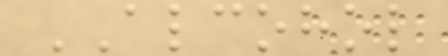ALCOHOL
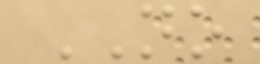NO
